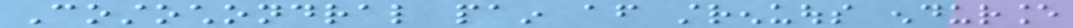Costochondral pain after strenuous endurance
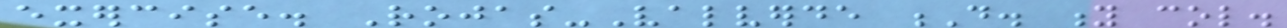exercise. Rojas-Valverde D. y col.
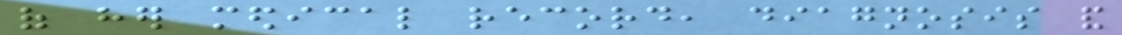of her medical record, diagnosis and
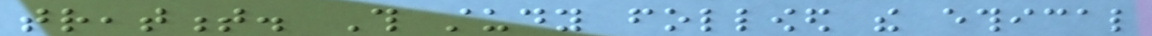treatment. This study followed the ethical
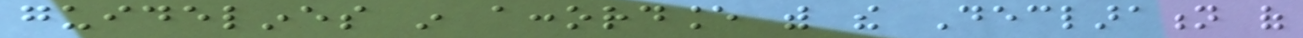guidelines in accordance with the Declaration of
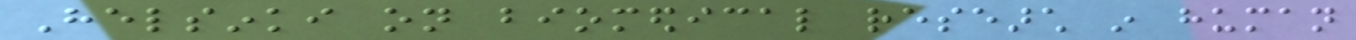Helsinki on biomedical research in human
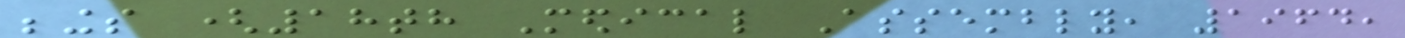beings (18th Medical Assembly, 1964,
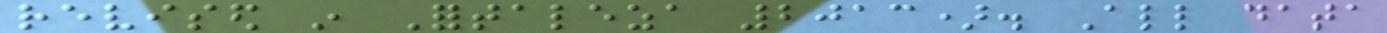revised in Fortaleza 2013). All data
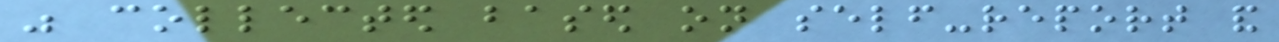was collected based on self-report and
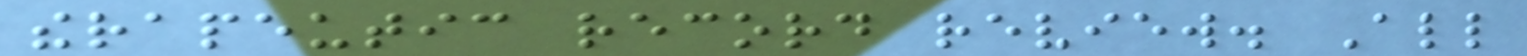therapeutic record review. All
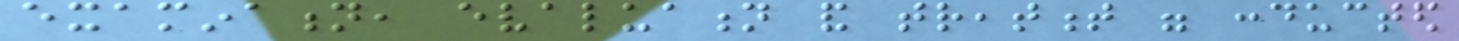examination, evaluation and treatment were conducted
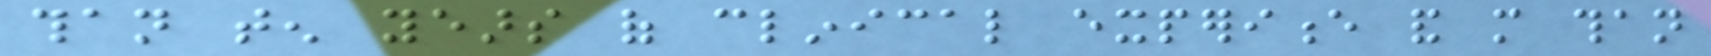than ten years of clinical experience and more than
